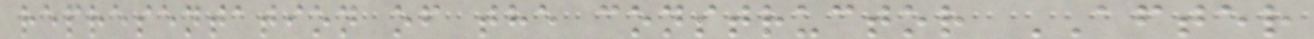representation of the constructor AFTER
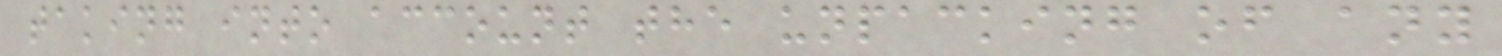taking into account the unpacking of any
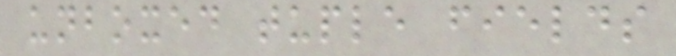unboxed tuple fields
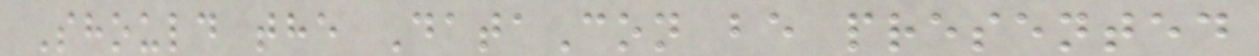Should the DataCon be presented
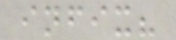infix?
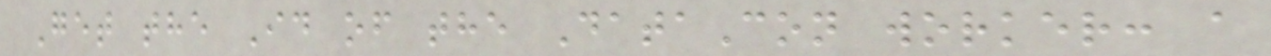Get the Id of the DataCon worker: a
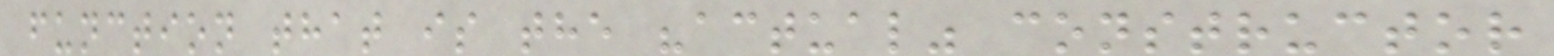function that is the "actual" constructor
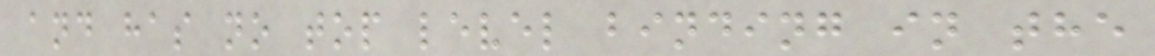and has no top level binding in the
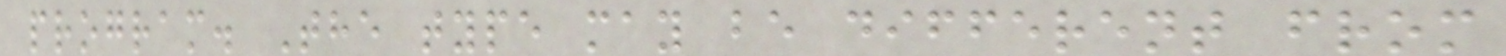program. The type may be different from
